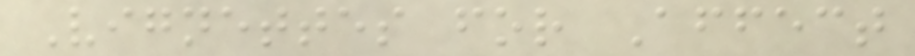Vignettes for Affect
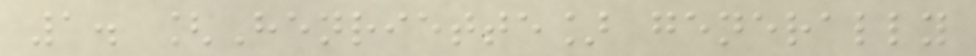1. [Henriette] generally
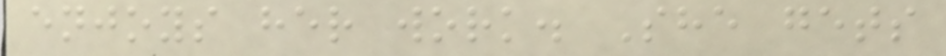enjoys her work. She gets
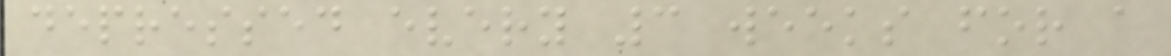depressed every 3 weeks for a
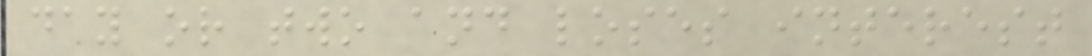day or two and loses interest
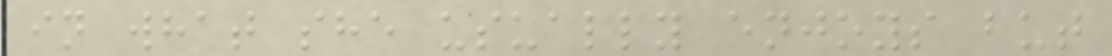in what she usually enjoys but
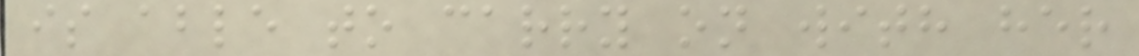is able to carry on with her
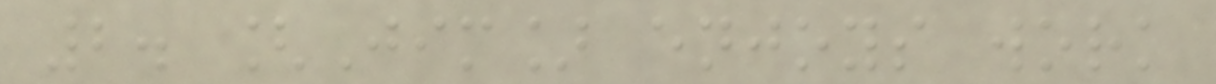2. [Jim] enjoys work
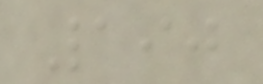190
